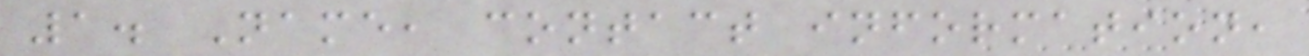1. Name, contact information,
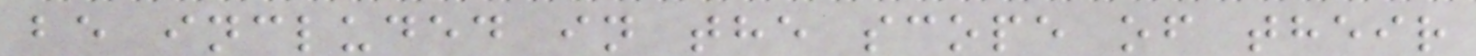be included in the scope of their
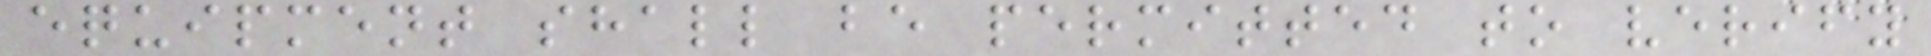equipment shall be permitted to verify
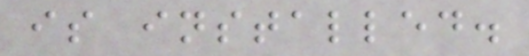is installed.
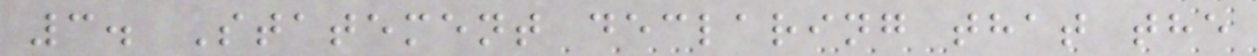3. Statement declaring that the
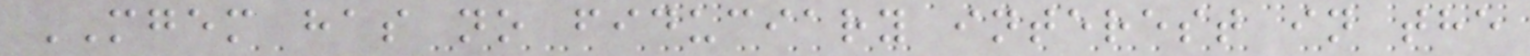MGEM has no fiduciary interest in the
